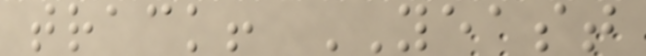track! YEAST
